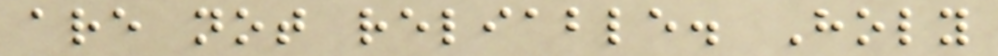are not reliable. Holy
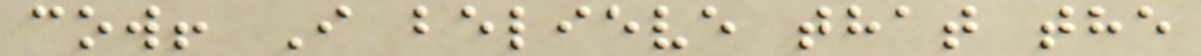cow! I believe that the
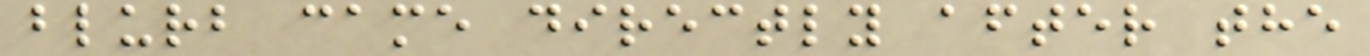blurb came directly after the
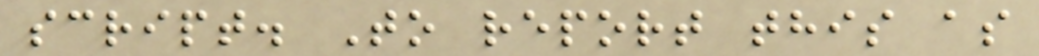script. To report this as
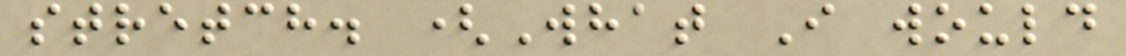stretch. (What I would
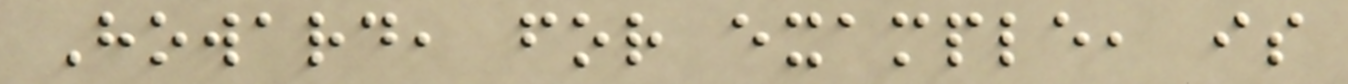Howard, for example, is
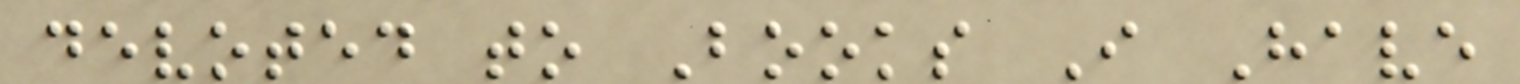devoted to Books I Have
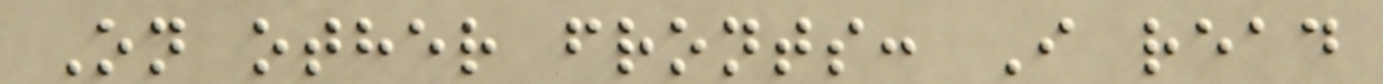On other fronts: I read
